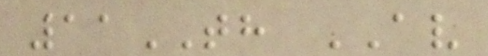11TH AV
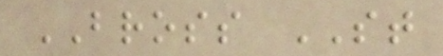BROSS ST
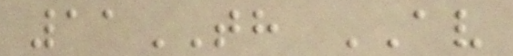11TH AV
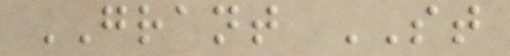GRANT ST
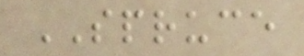SPRUCE
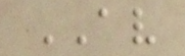AV
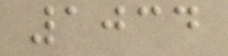1034
